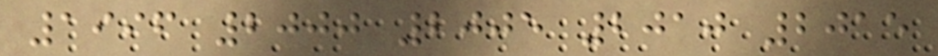1996 2000 2005 2010 2015
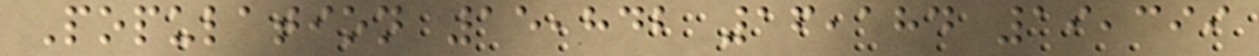Population 15,842 16,184 19,399
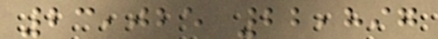23,025 22,897
